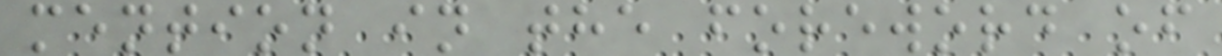mention in the foreword of
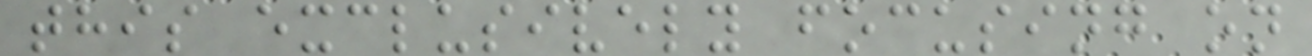this exclusively focusing on
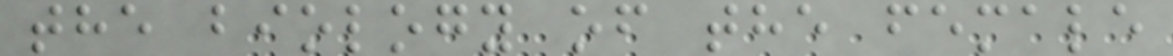the biology of the female
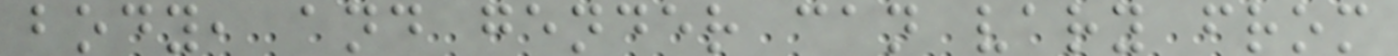body, and gender can vary from
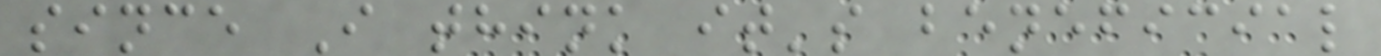since I think it's beneficial
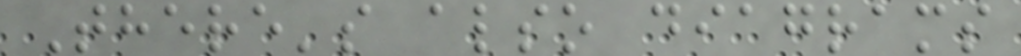There's also diagrams
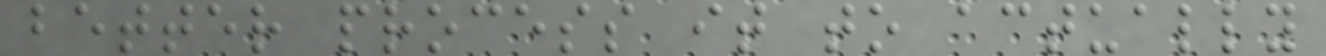better process it to actually
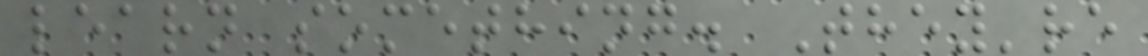learn something. They're
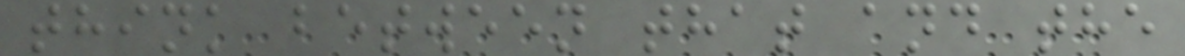think between that and the
